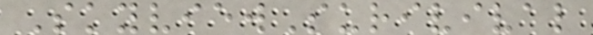SkyviewSurivival
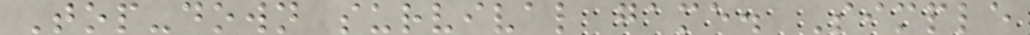Top-down survival game. Simple
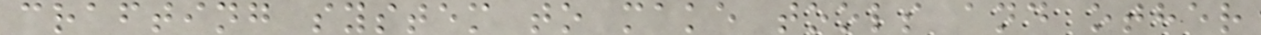crafting system to make tools and other
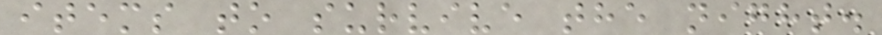items to survive the night.
